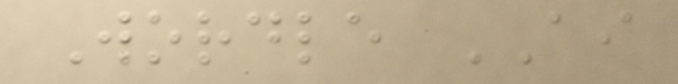Wordle AI
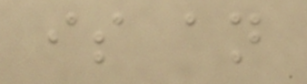is an
